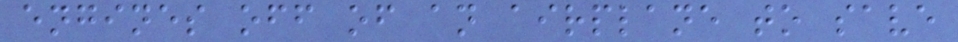engines off of an airplane to save
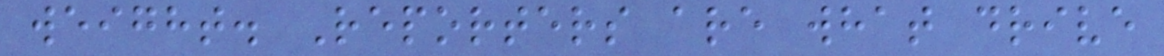weight. Reporters are what drive
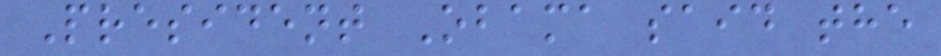President Obama said the
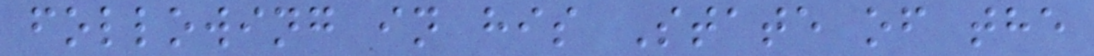following in his State of the
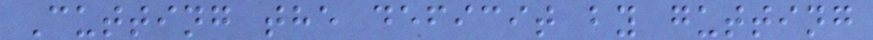Cutting the deficit by gutting
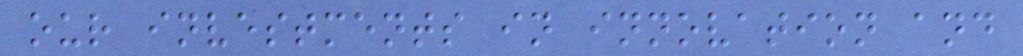our investments in innovation and
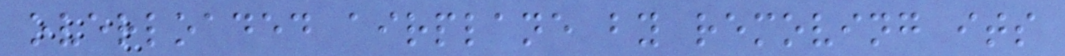overloaded airplane by removing its
